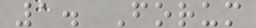1. Forum
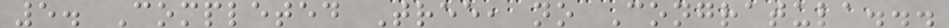5. Completed Tree, no Congratula...
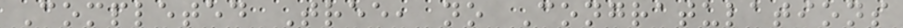Completed Tree, no Congratulations
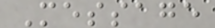Message
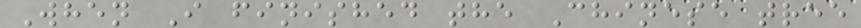When I finished the Chinese tree
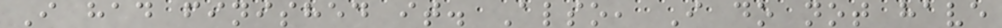I had finished it. Also, I do not have
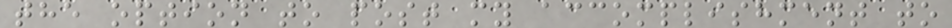the option to post my accomplishment to
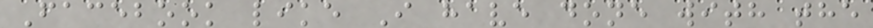Facebook like I have done with the
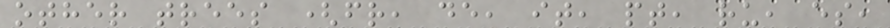other trees (fr, de, it, pt, ru, es,
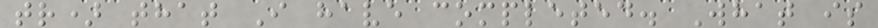tr) that I have completed. What is
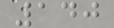140
